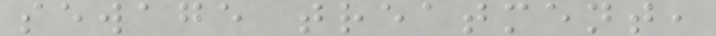sewage treatment,
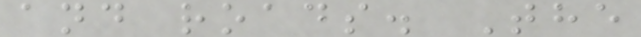and roads. The
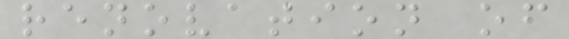renovation of
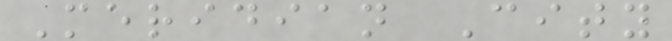Meridian City
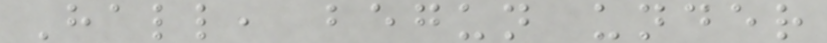Hall, begun under
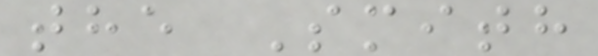the Smith
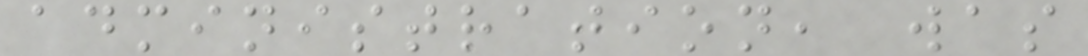administration, was
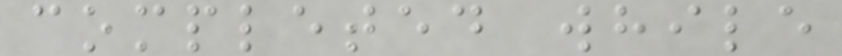completed while
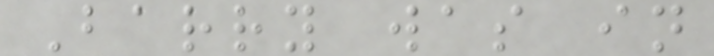Barry was in
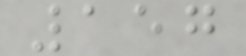157
